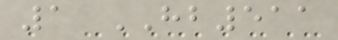1 HB511
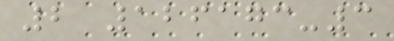2 126173-3
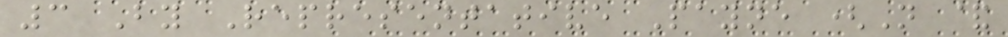3 By Representative Payne (N &
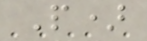P)
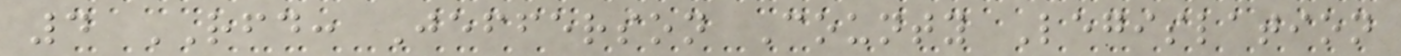4 RFD: Jefferson County Legislation
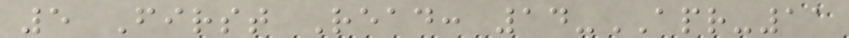5 First Read: 14-APR-11
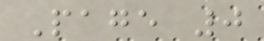Page 0
